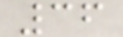36
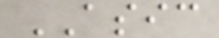ASIC
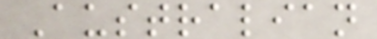Australian
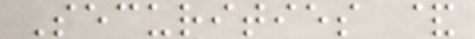Securities &
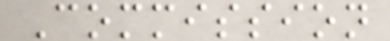Commission
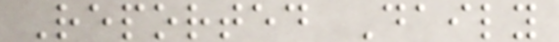Reported Daily
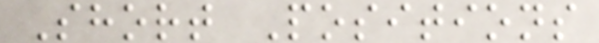Short Positions
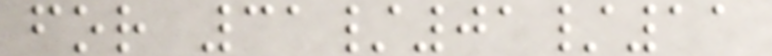for 31/01/11
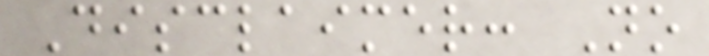Disclaimer: No
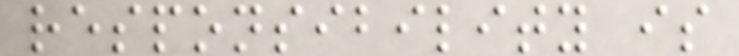responsibility is
